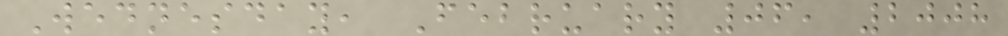Wednesday, February 06, 2008
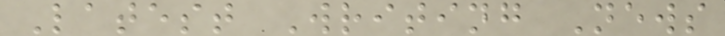Latest Writing News
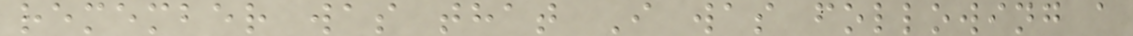remember was that I was following a
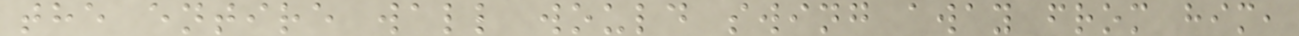the entire wall would swing away from him,
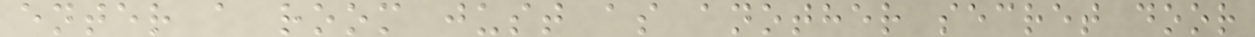enter a room just as another secret door
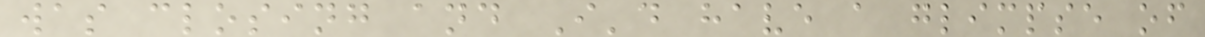was closing and I'd have a glimpse of
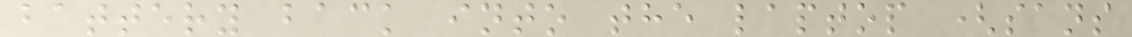battery back into the laptop (sans
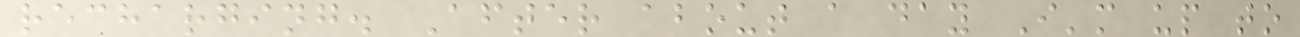recharging. After about a day I'm up to
